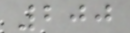200
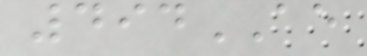494AE
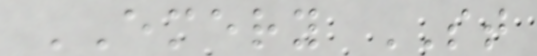EMERY ST
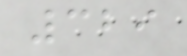329
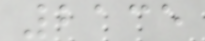2135
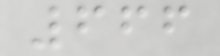666
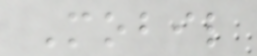Mobil
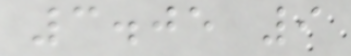3.05 9
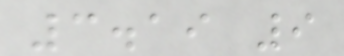3.19 9
